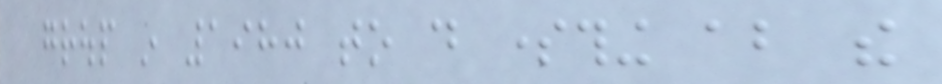group in 1980 to do something about the
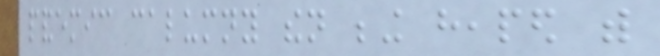pandemic calumny then being heaped with
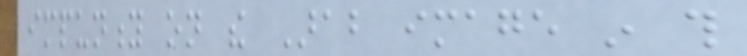impunity on the Arab image in this
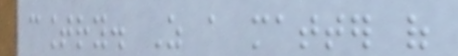country. As a matter of
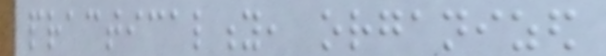practicality, organized
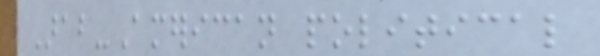Arab-American political
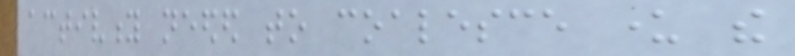activity needed to coalesce under the
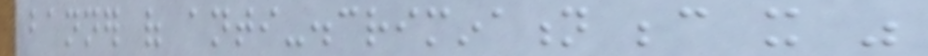banner of anti-discrimination because it was
